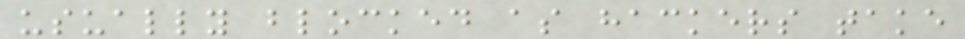usually blocked as hackers take
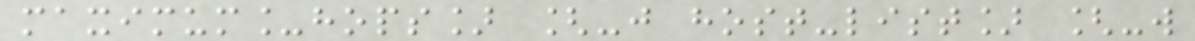maximum_hops] [-j host-list] [-w
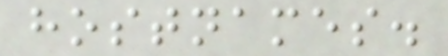hostnames.
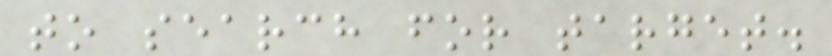to search for target.
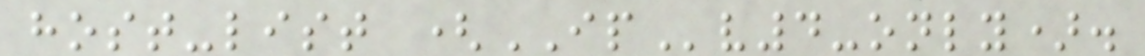host-list (IPv4-only).
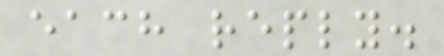each reply.
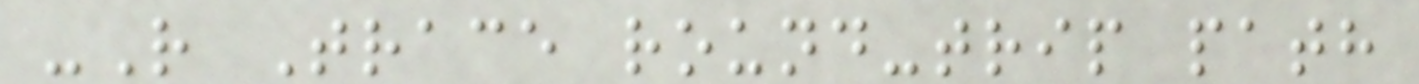-R Trace round-trip path
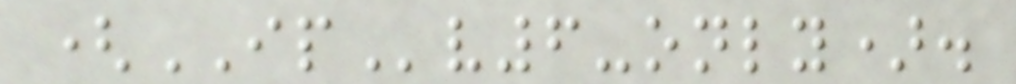(IPv6-only).
